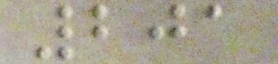201
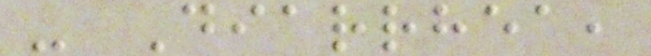- Diarrhea,
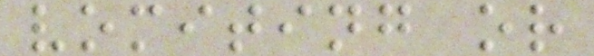vomiting or
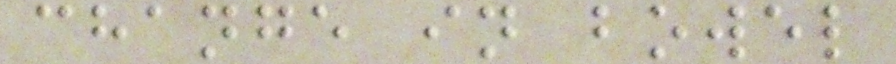change in bowel
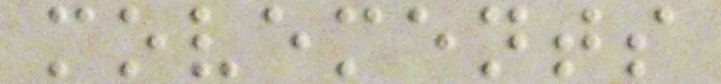movements
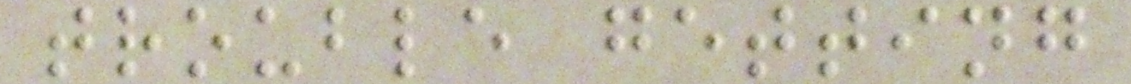trouble getting
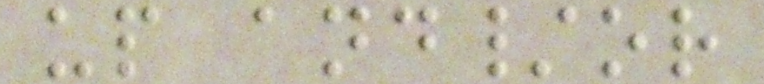up and/or
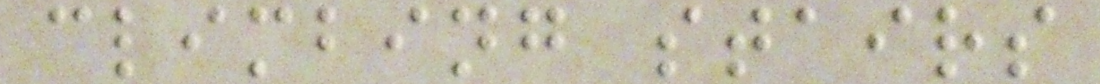climbing stairs
